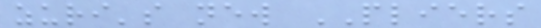zuri's new PLIERS
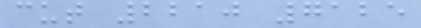cut 2210 7125
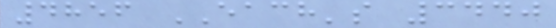4856 EACH's 3440
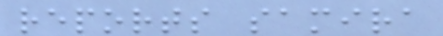reports samira
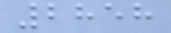2858
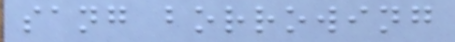sang borrowing
